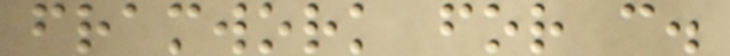framwork for c.
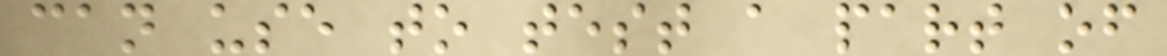can use to test a part of
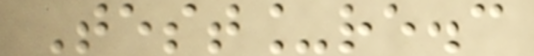Test_re.c
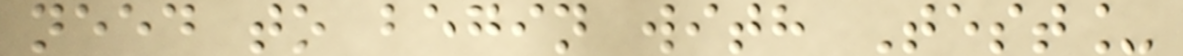need to begin with Test_
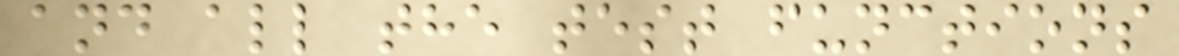and all the test functions
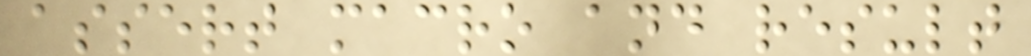assert macro and result
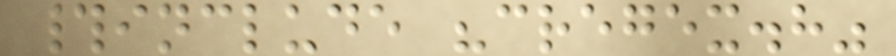#include "cregex.h"
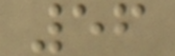56
